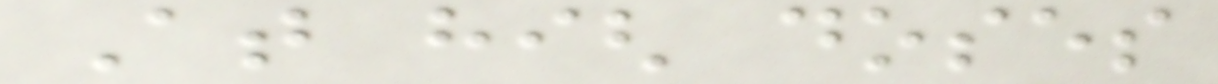At high doses
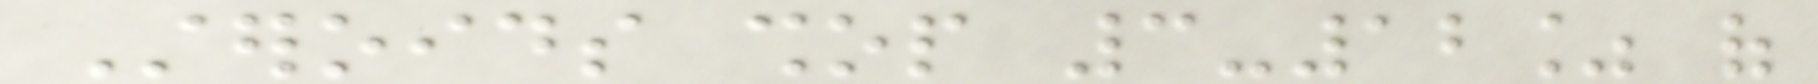Steroids shop 3-12% of
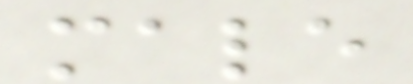male
